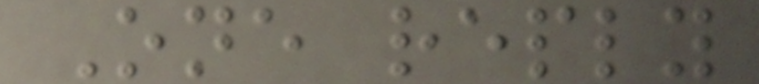One reply
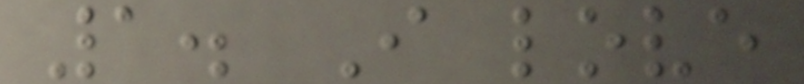1. I love
